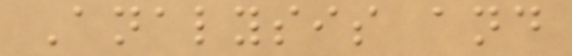Analysis and
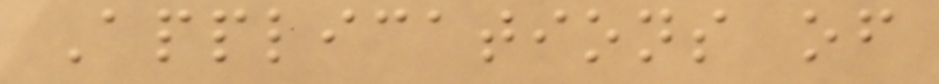Applications of
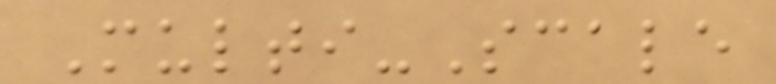Multi-Scale
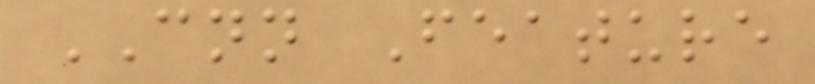CNN Feature
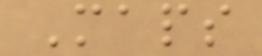Maps
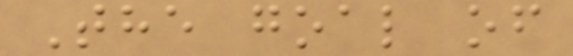The goal of
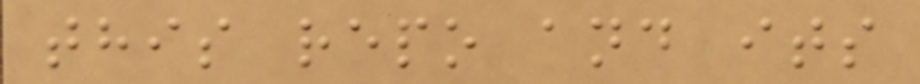this repo and its
